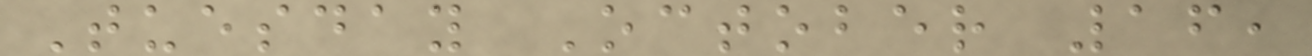Tuesday October 16,
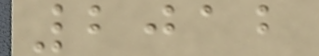2012
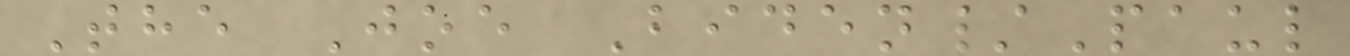The Joe Biden/Paul
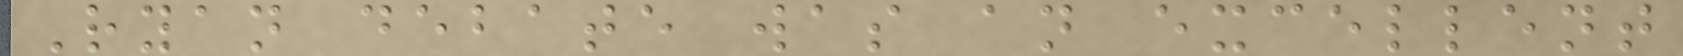Ryan debate was an excellent
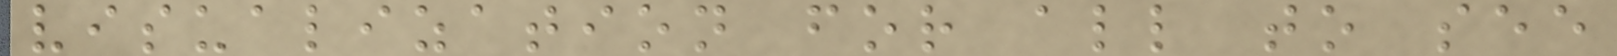visualization for all to see
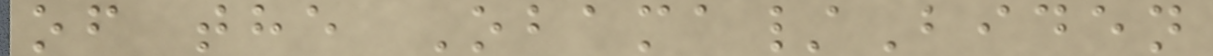of the Obama/Biden
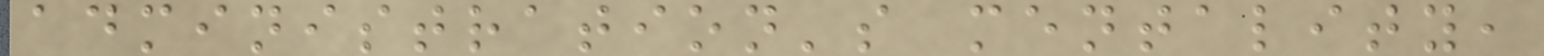administration's mentality,
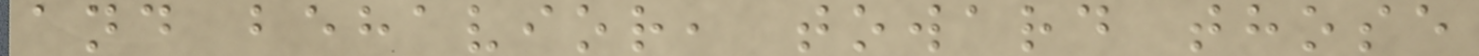and behavior, toward those
